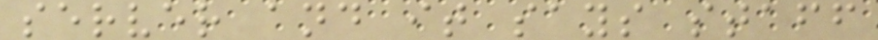server and it says staff
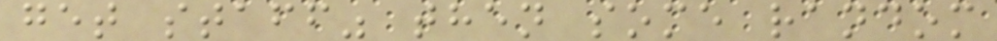get staff" then some random
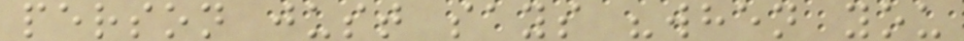person just says "when you
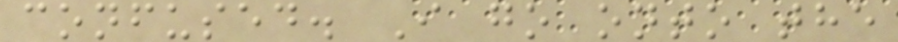confused. I go onto the
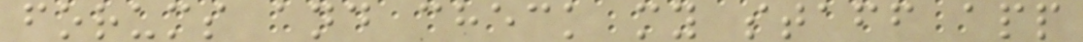forums and check my staff app
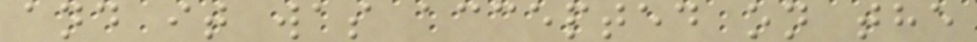and it was accepted on the
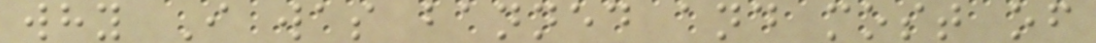why I was banned and most of
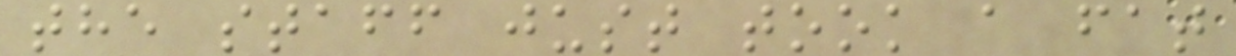the staff just took a fat
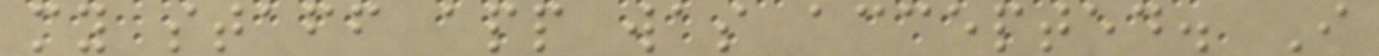my staff app was accepted. I
